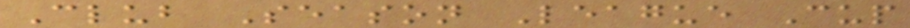Club Season League Cup
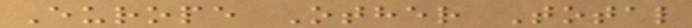Europe Other Total
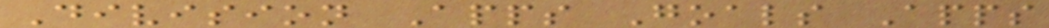Division Apps Goals Apps
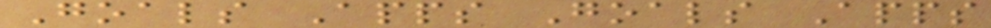Goals Apps Goals Apps
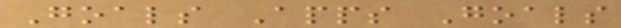Goals Apps Goals
